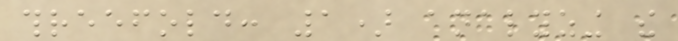threefold: 1) analyzing the
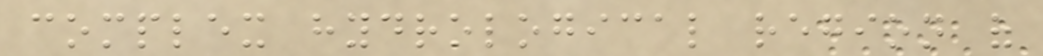complex hydrological region of
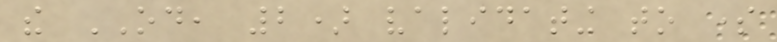the OD, 2) validating to some
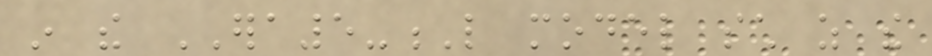in the ERA5-L model such as the
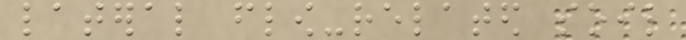lateral flow-related soil
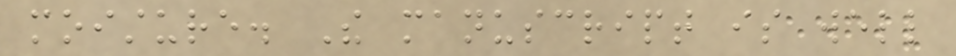moisture. The manuscript is well
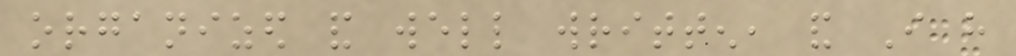organized and well written, and I have
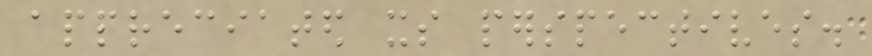appreciated its perspectives.
